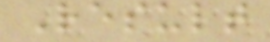Result
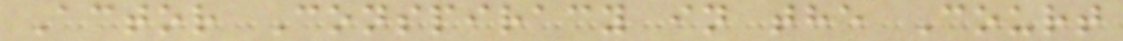Actor Conspiracy in the Court
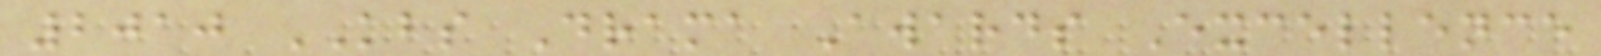2010 KBS Drama Awards Excellence
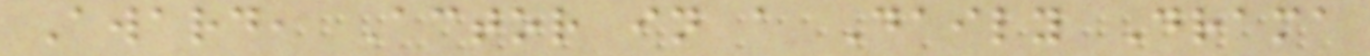Award, Actor in a Daily Drama
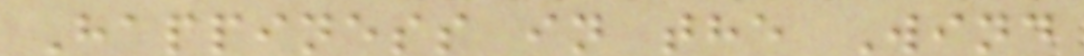Happiness in the Wind
